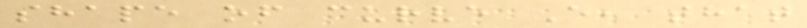shape of curve E, that
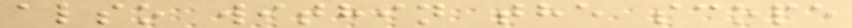also within the scope
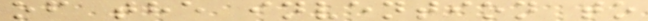of the invention to
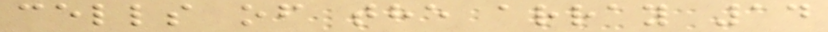cells of the array 14
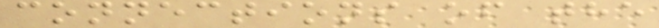connections of the
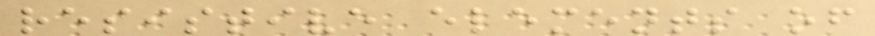resistive elements of
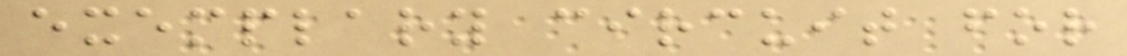exemplary circuit for
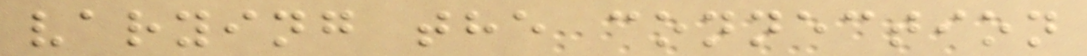varying the connection
